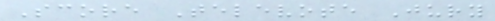Score Televote Jury
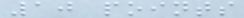10 points
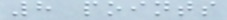8 points
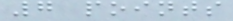7 points
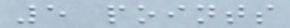5 points
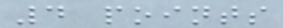4 points
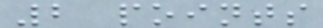2 points
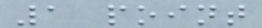1 point
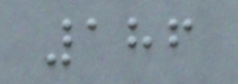186
